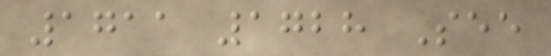1711 1728 See
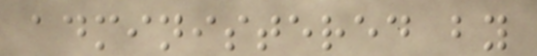administered by
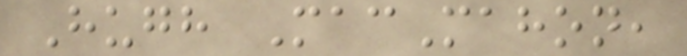Hugh MacMahon,
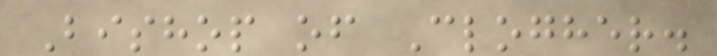Bishop of Clogher.
